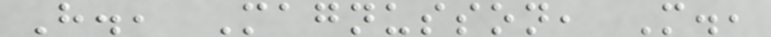H., Magnusson, M.,
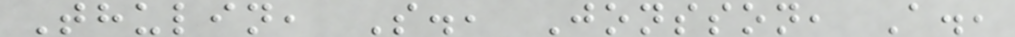Thulin, S., Jonsson, A.,
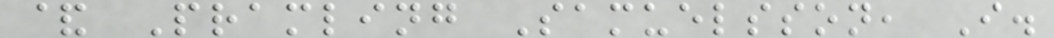& Pramling Samuelsson, I.
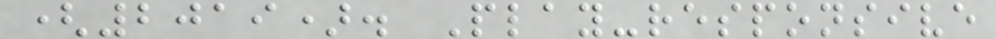(2019). Play-responsive
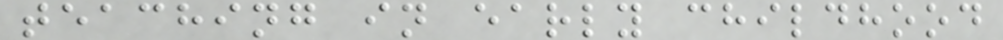teaching in early childhood
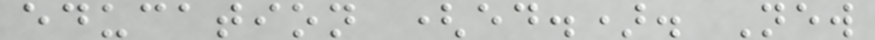education (ed.). New
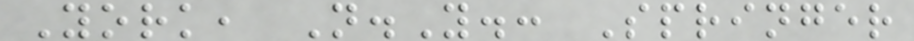York, N.Y.: Springer
